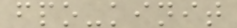fpo-kinit
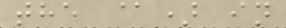the @) in
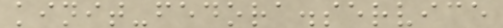kinit-fedora.service
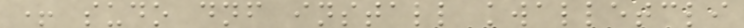+ sudo dnf install kwalletcli
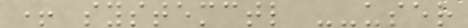+ systemctl --user
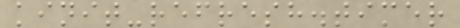kinit-refresh.timer
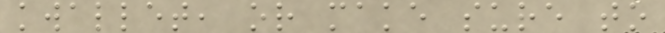kwallet, or make sure to
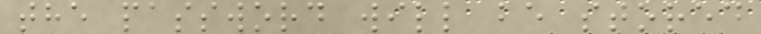the password will be stored
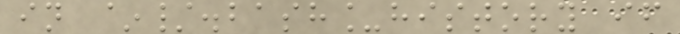in ~/.bash_history if
